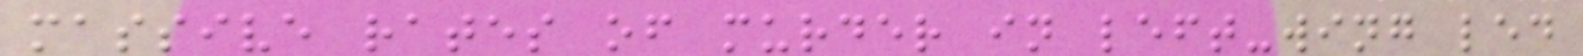massive rates of murder in left-wing led
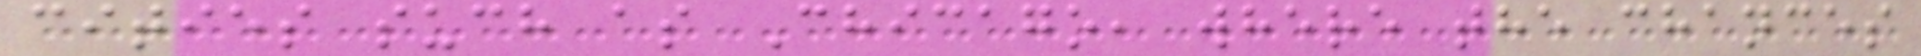cities such as Chicago, where the chances
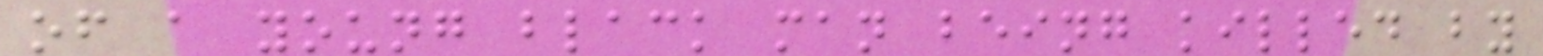of a young black man being killed by
